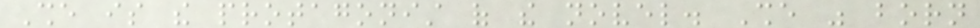She is the protagonist of the novel. She was born
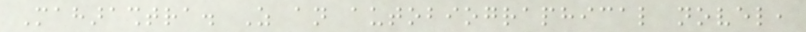Maharashtra. As an autobiographical novel,
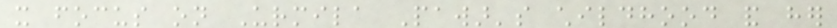it focus on Urmila Pawar's childhood and her
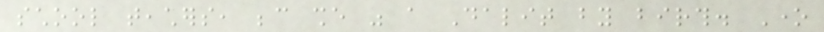school teachers, because she was a Dalit by birth. One
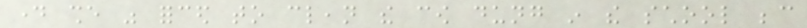day she was forced to clean the cow dung in the school because
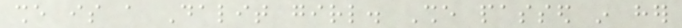she is a Dalit girl. She passed in her
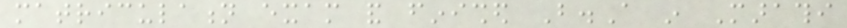matriculation exam and finished B.A in Marathi
